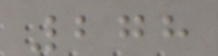278
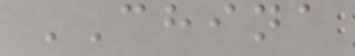CHINA
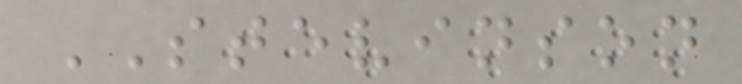STEVINSON
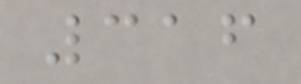316
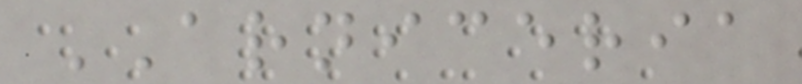ARNICERIA
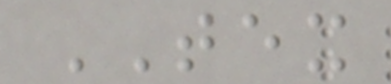TEX
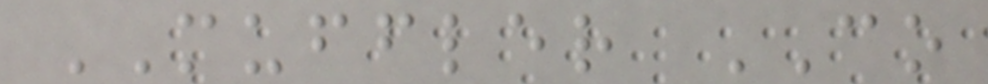MUFFLER CO
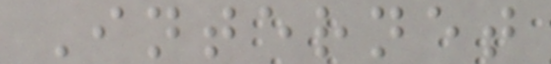Internet
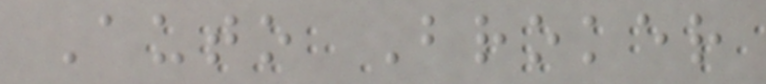Auto Broker
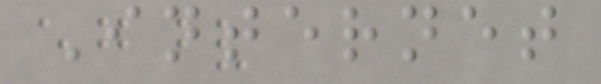Internet
